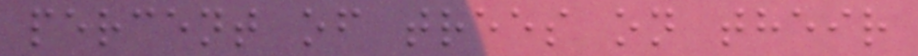percent of trees on their
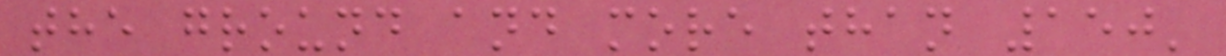the ground and more than 150'
